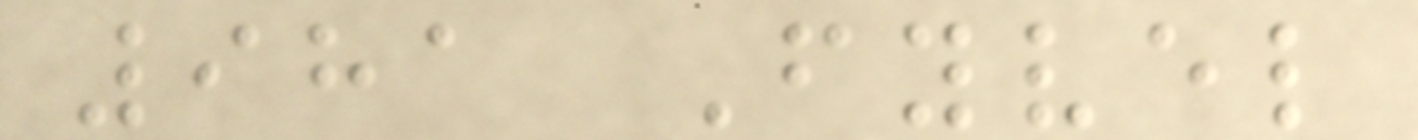981 Fyvel
